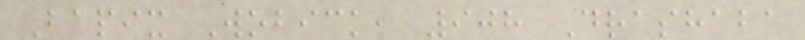Bapix Wobick, 908 Drashaba
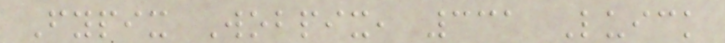Fypix Wobpix, 331 Luick
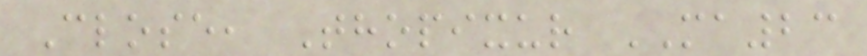Close, Thopixur MA23
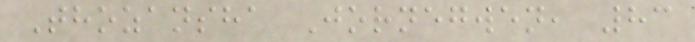Thozansha Jornegwen, 83
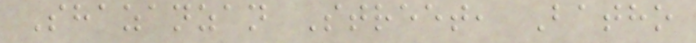Shazanzan Street, Batho
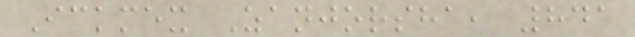Ickmex Zanjorsha, 841
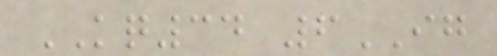KQ34 6IG
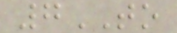7TO
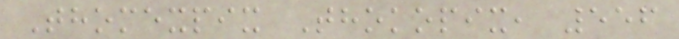Thomexpix Thokopix, 556
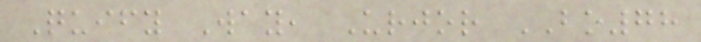Quify Way, Urjor BO78
